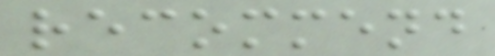recommend
